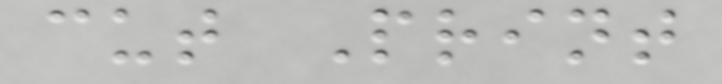cut Print
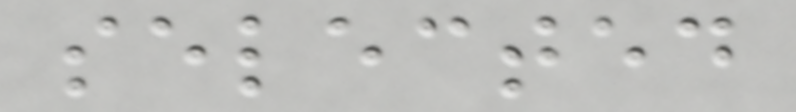selected
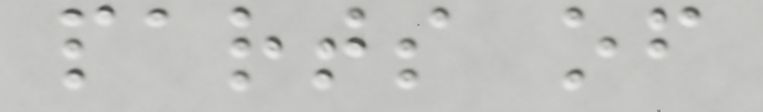parts of
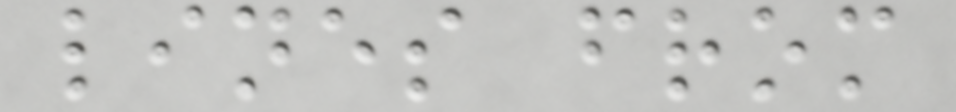lines from
